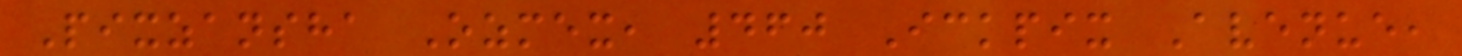Pixzansha Ozmex, 460 Ickpix Avenue,
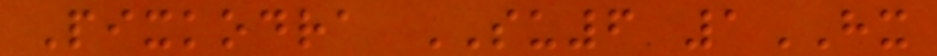Pixkodra SU6 1HX
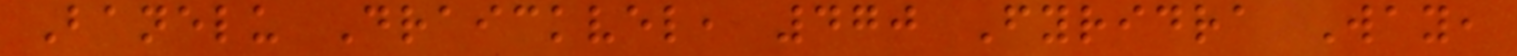Banelu Draickvel, 470 Fyridra Way,
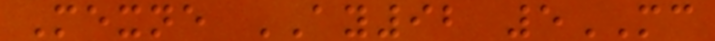Mexne AY92 5MC
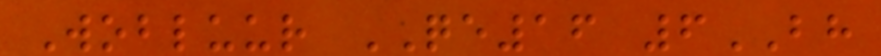Wobluur QE16 6BH
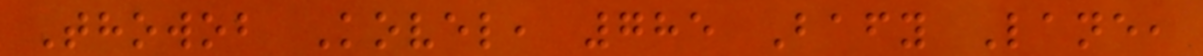Thowob Kovel, 785 Bafy Lane,
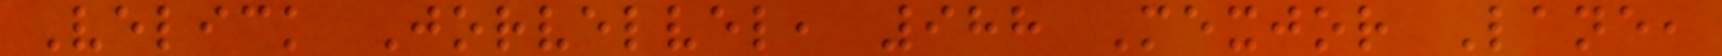Velick Jorvelvel, 988 Mexjor Lane,
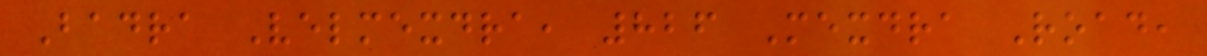Badra Velmexdra, 826 Mexdra Road,
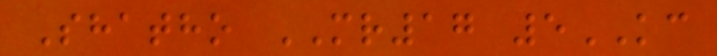Shatho MR17 5KC
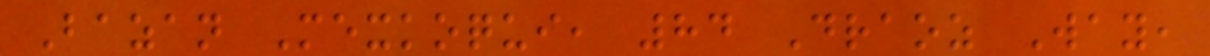Bazan Mexkoqui, 84 Draoz Way,
